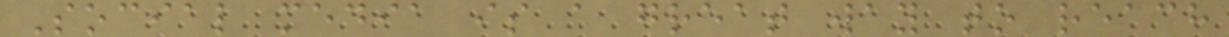Social media is a great way to reach
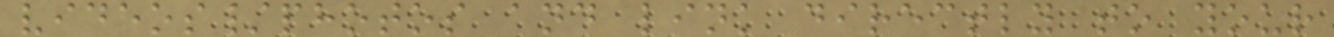videos/photos and link directly to your
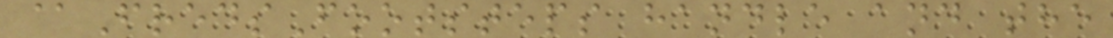@FredsFootsteps handle and the
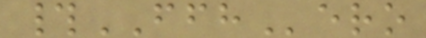#FFHero
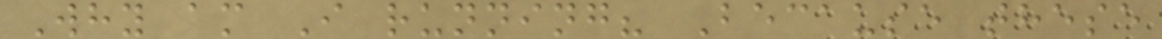Why am I running? Because these
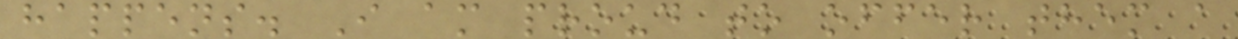happens. I am proud to offer them a
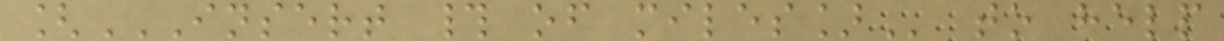[INSERT # OF MILES] to help
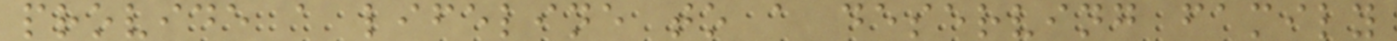provide a lifeline to a deserving family
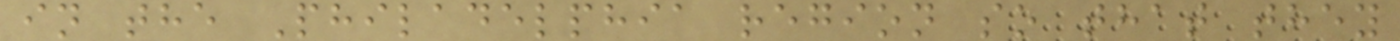in the Philadelphia region so that they
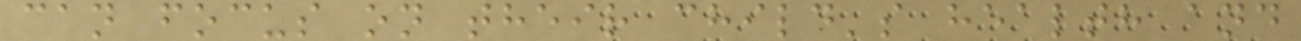can focus on their child's health and
